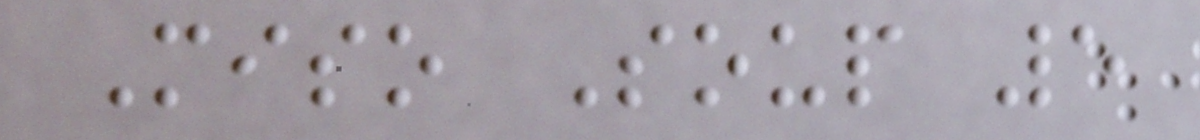Miso Soup 5
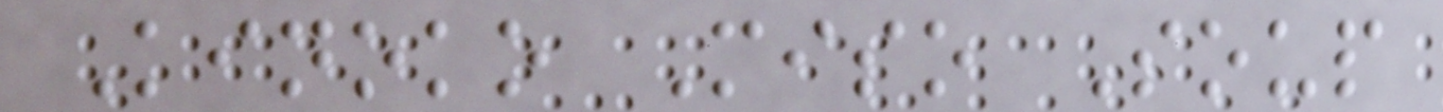Kinoko Miso Soup
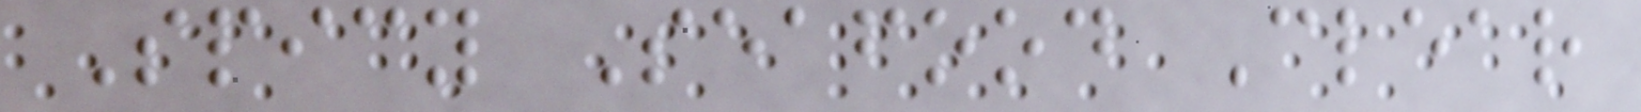Spicy Seafood Clear
